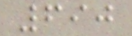690
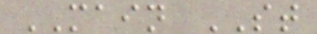MAIN ST
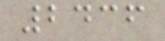2436
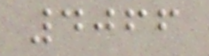4066
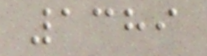1389
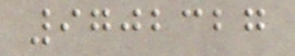9702327
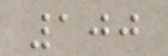100
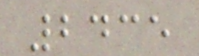2435
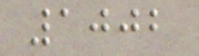1002
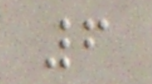6
